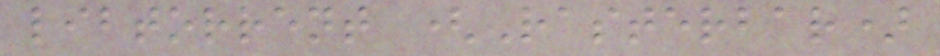libtorrent (Rasterbar)
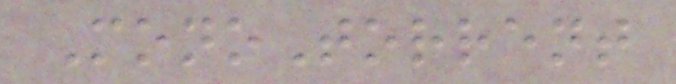MonoTorrent
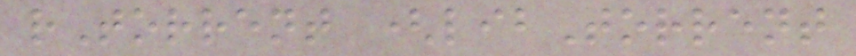rTorrent (libTorrent
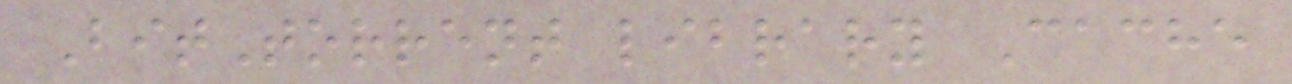BitTorrent library Cache
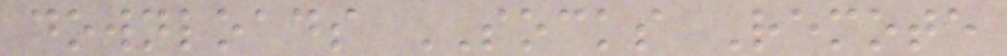downloads SOCKS Remote
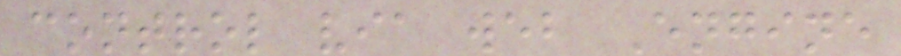control via web Engine
